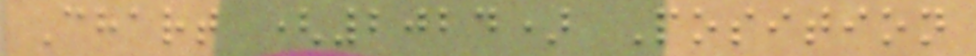Chart (2024) Position
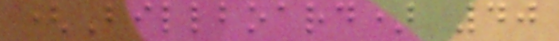(Billboard) 40
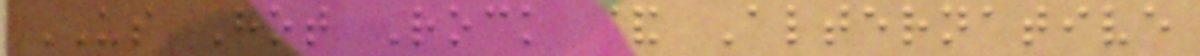US Hot Rock & Alternative
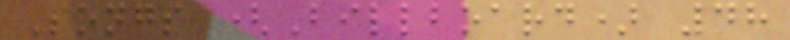Songs (Billboard) 48
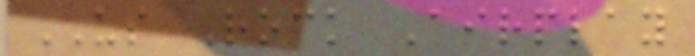US Rock Airplay
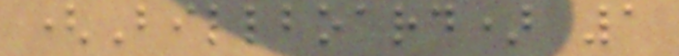(Billboard) 1
